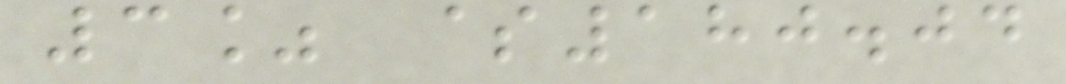3% $180.04
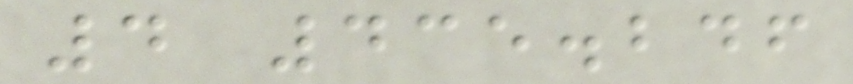4 435.246
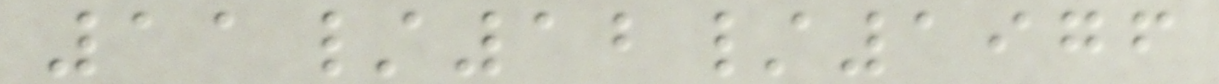11/12/1976
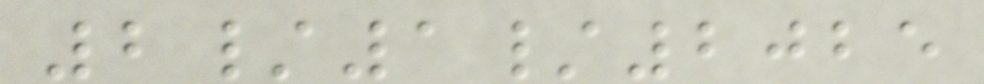2/1/2025
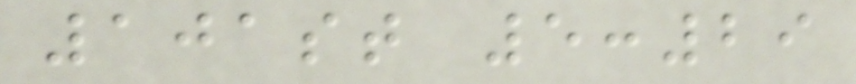101st 5:29
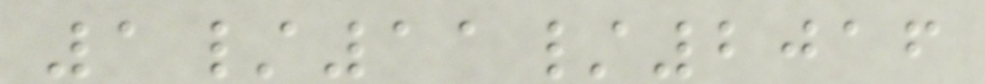1/11/2016
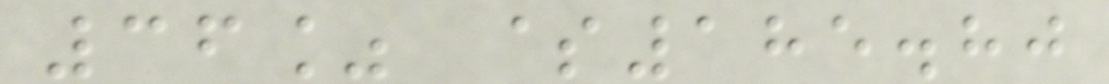36% $185.80
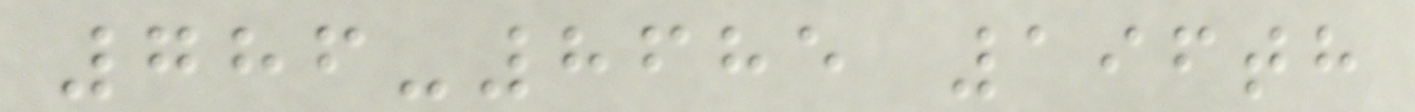786-8685 196th
